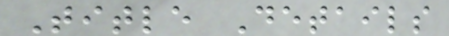Title Details
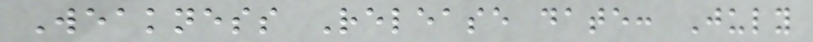Weakness Release date: July
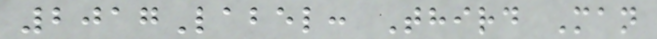2017Label: Third Man
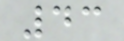43
